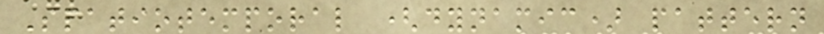Spatiotemporal (dynamic) pattern
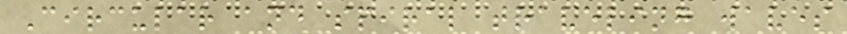Circular and spiral traveling waves
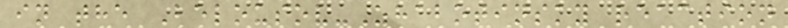in the Belousov-Zhabotinsky reaction
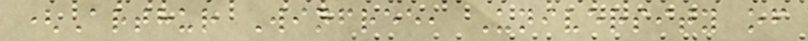(Arthur Winfree, University of
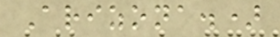Arizona.)
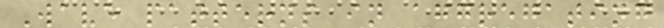Wave patterns in aggregating
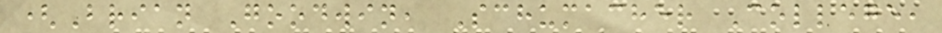(Brian Goodwin, Schumacher College,
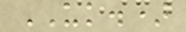UK.)
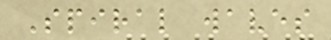Spiral waves
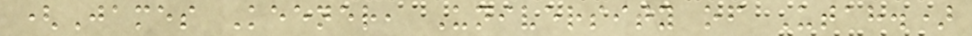(James Keener, University of Utah.)
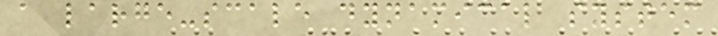a large-scale dynamical system
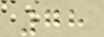78
